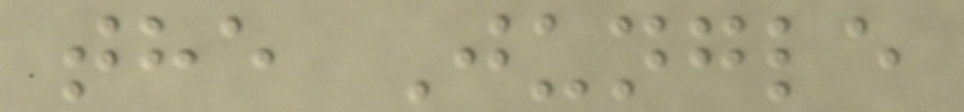the Jungle
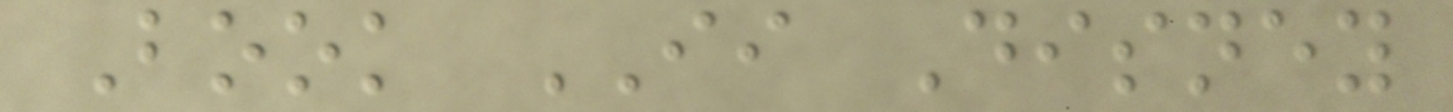Book II Disney
